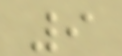9
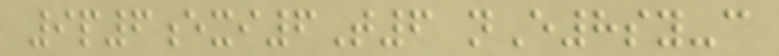9p6exi6T6 nE8sy-c
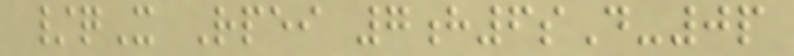/qX Rpei 7h6sD-0p
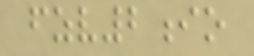fzv2io
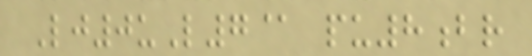Lj0uL7@ pu8br
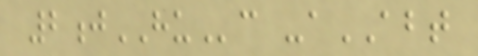2jHUc -aABT
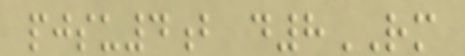pjsu4b d8RM
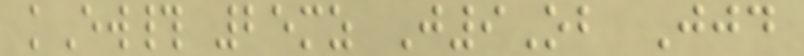kEw# 25mz J9Ob Jjd
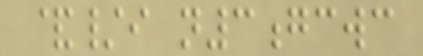&/i n3gcwc
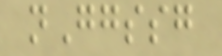nGgssg
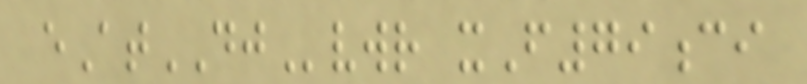eAtDJvwr xF79ci
